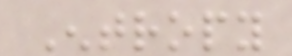Entropy
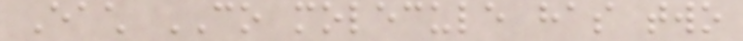Each CO molecule has two
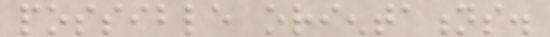possible orientations.
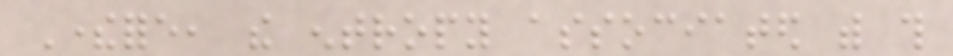Therefore, the entropy associated with this
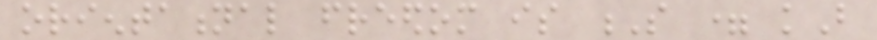orientational freedom is S = kB
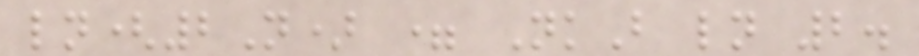ln(2N) = NkB ln 2.
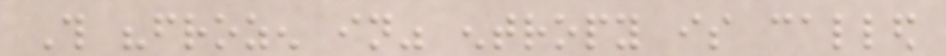This "frozen in" entropy is called
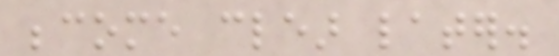become clear later.
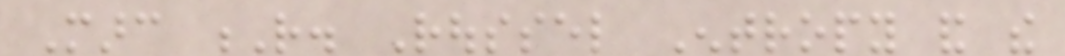Marc R. Roussel Entropy and the
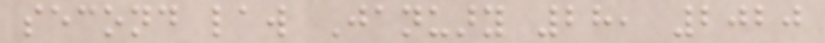second law January 28, 2020
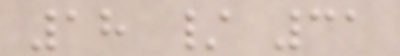18 / 31
